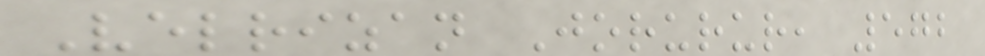Velrizan Jorurur, 572
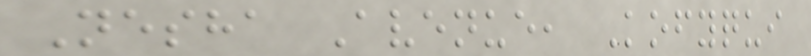Nesha Avenue, Kofyqui
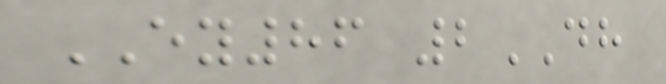EY86 2DH
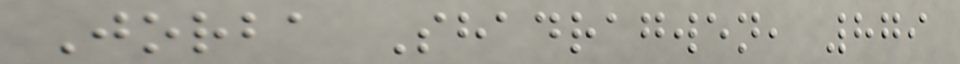Jorba Shadragwen, 879
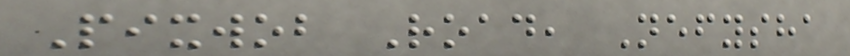Pixwob Road, Nefysha
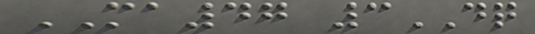MA47 3DQ
